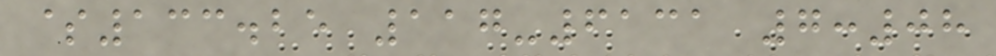$133.25 117-6131 7:08
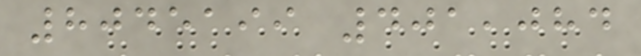8045199 401,084
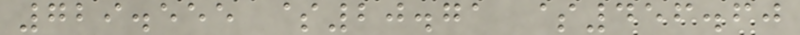729.555 $20.71 $456.60
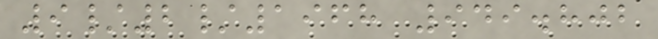9/2/1968 949.802
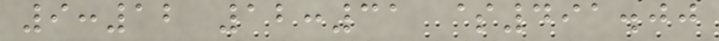9:12 12:31 $491.00
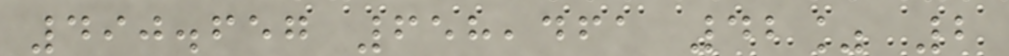490.657 658,461 42% 2
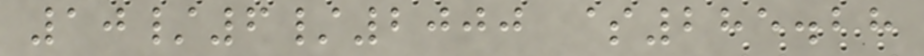10/6/2000 $285.28
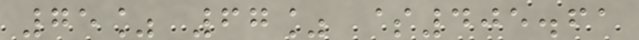75% 67% $405.61
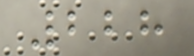228
